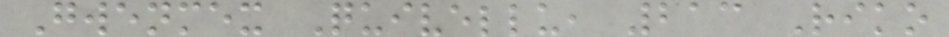Gwenmex Quivellu, 213 Riko
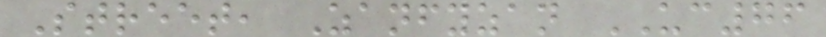Street, Zanfyzan UC76
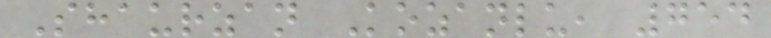Shaurzan Kozanlu, 754
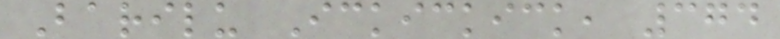Barilu Ickickick, 374
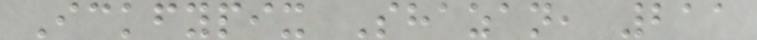Ickfypix Shazan, 211
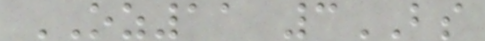OZ11 3BS
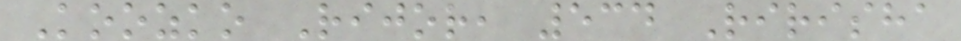Koozko Rijor, 534 Ririsha
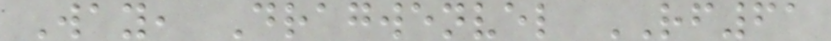Way, Dragwenvel RF61
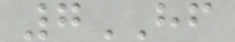7HF
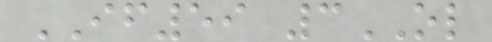IF59 3OL
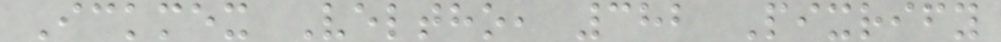Ickmex Veltho, 382 Pixrify
